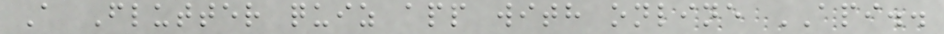A Flutter quiz app with online API..
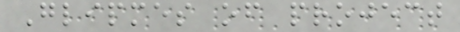Glipmes of project
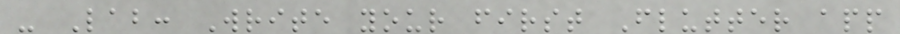- Lab: Write your first Flutter app
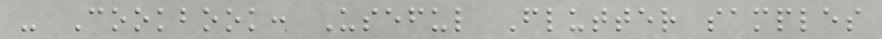- Cookbook: Useful Flutter samples
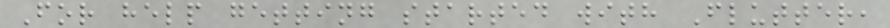For help getting started with Flutter,
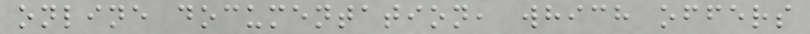online documentation, which offers
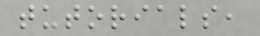tutorials,
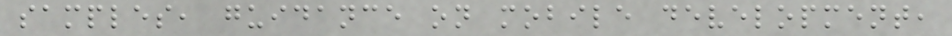samples, guidance on mobile development,
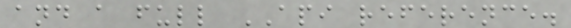and a full API reference.
